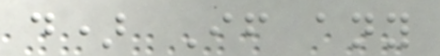d) If any
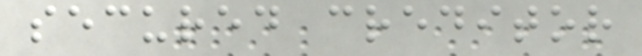secured creditor
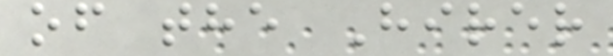of the Hirer
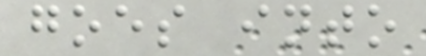goes into
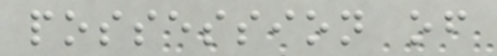possession of
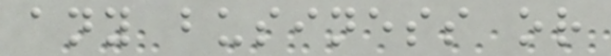any business or
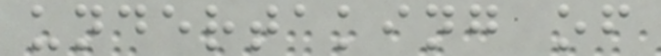undertaking of
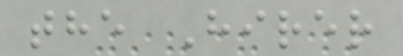the Hirer
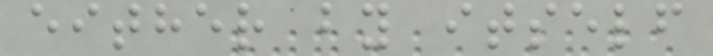either by itself
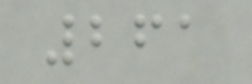261
